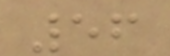56
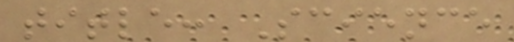title: Science
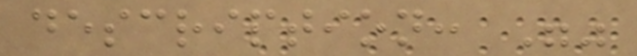description: ""
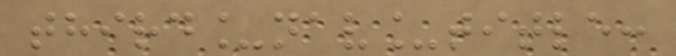third_nav_title:
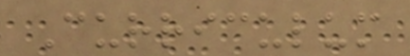Curriculum
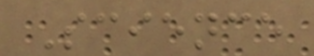Science
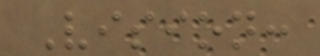Vision:
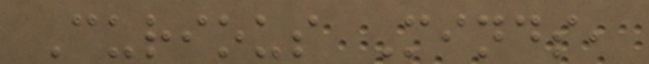Curious Minds,
